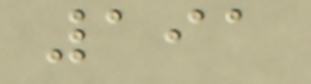191
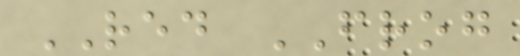RED FROG
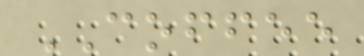COFFEE
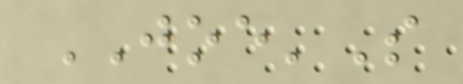JOE'S
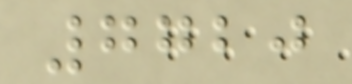7720
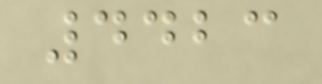4423
